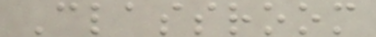Classroom
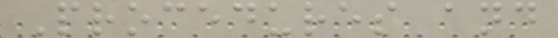Procedures and
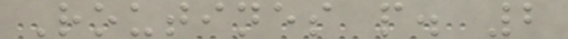Routines p. 2
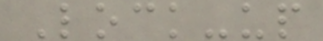Lock-up
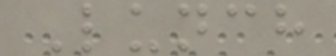Lunch
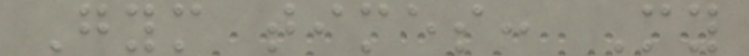Gym times: My
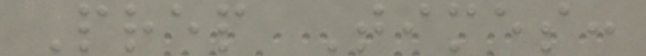Prep Times:
